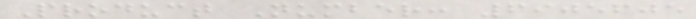Product Number: 6905605
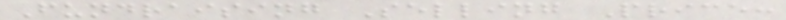Fundraising Selling Price:
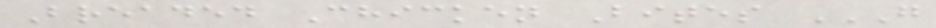Breaded Chicken Bites G
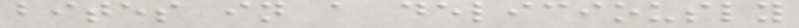bites in a deliciously
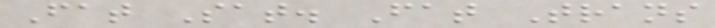Fat Sat. Fat Trans
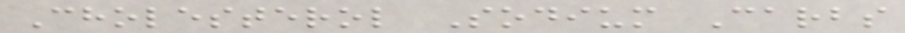Cholesterol Sodium Carbs
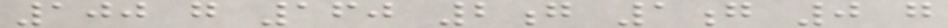100 g 160 2g 1g 0 g
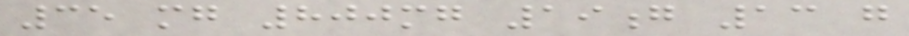35 mg 800mg 19g 13 g
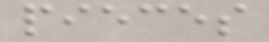pieces
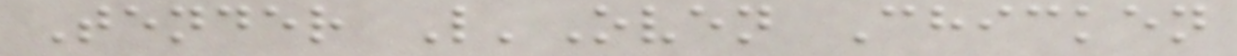Tender L'Oven Chicken
